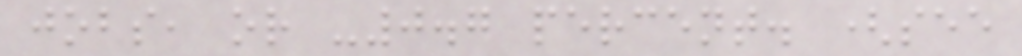jobs, or -0.7 percent. (see
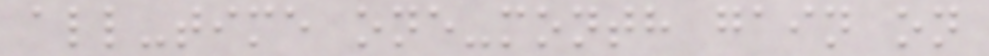all-time one-month gain on
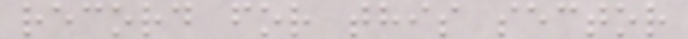record for this sector
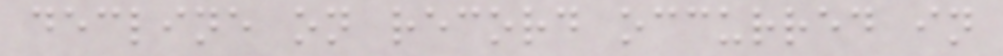decline on record occurred in
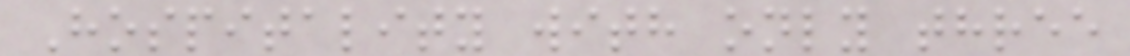Hospitality with only three
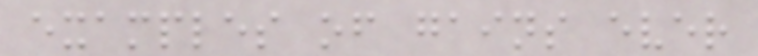examples of gains ever
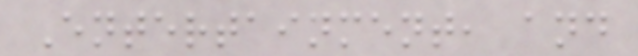Entertainment, and
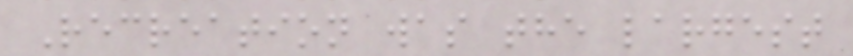Recreation was the largest
